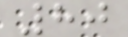80
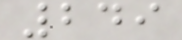249
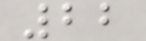22
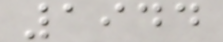1944
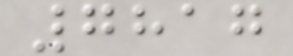7817
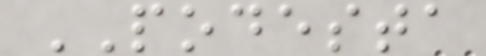PODESTA
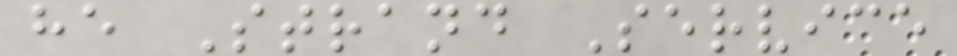he Strand Service
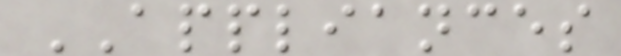APPLIANCES
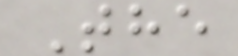The
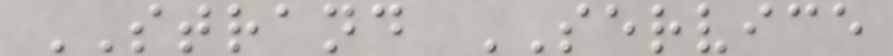STRAND SERVICE
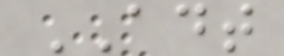ADT
